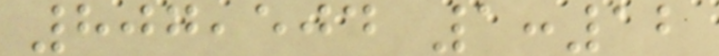807,504 1:12
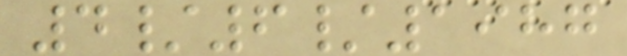4/6/1987
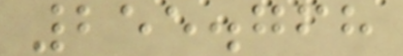255.768
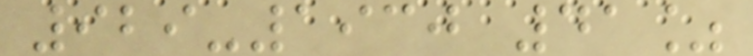929-1930 41%
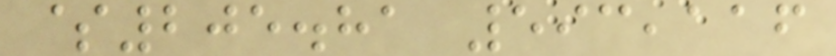$205.81 593,116
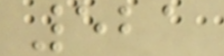521
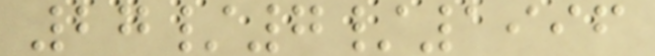27/7/1996
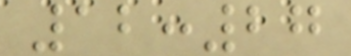12:27
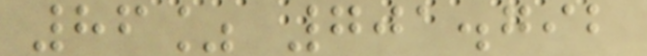86% 701.792
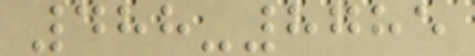488-8785
